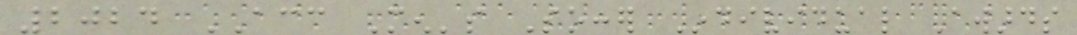2024 ACC Men's Soccer Individual Awards
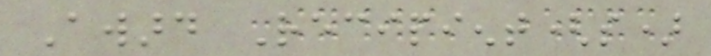Award Recipient(s)
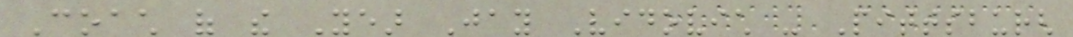Coach of the Year Jay Vidovich - Pittsburgh
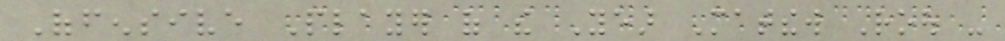Offensive Player of the Year Matthew Roou -
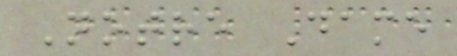Notre Dame
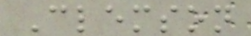Clemson
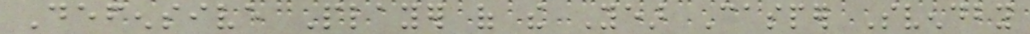Defensive Player of the Year Casper Svendby
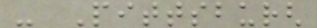- Pittsburgh
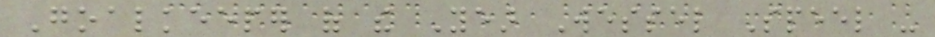Goalkeeper of the Year Wessel Speel -
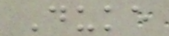Duke
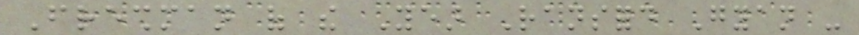Freshman of the Year Ransford Gyan -
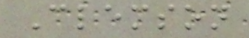Clemson
